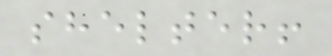shelter!
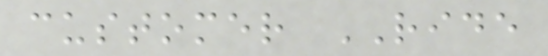customer RIDE
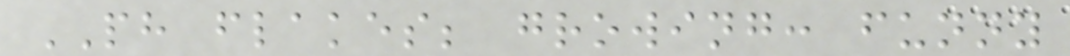PH flakes; growing: funny
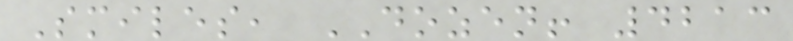Smiles, DOZEN! 4213
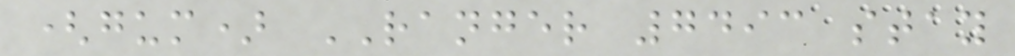(gum) RANGER 7493 stay
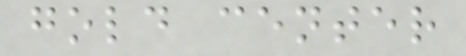gold center
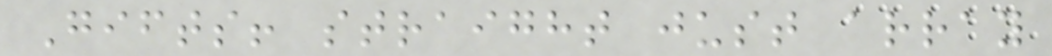Gifts! straight just array
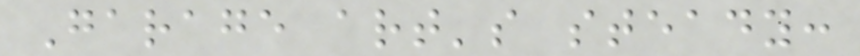Garage art's steady:
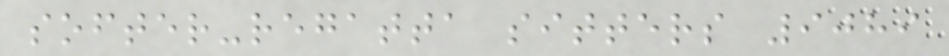softer-regatta sitters 9089
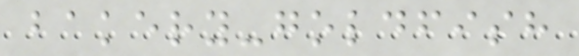bakery-goldfish
